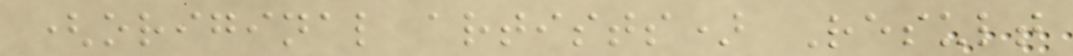(original artists) Result
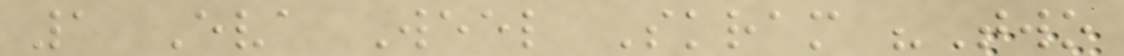1 Eva Weel Skram "Two
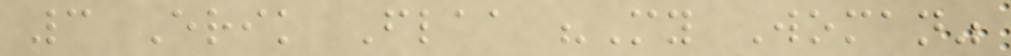3 Erik Flaa "My Woman"
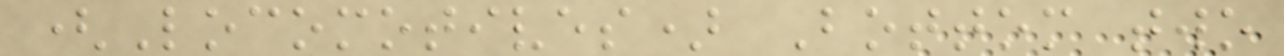(Locomotives) Bottom two
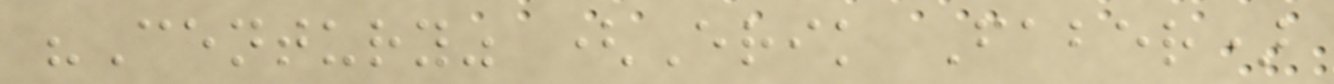"Century" (Erik Faber)
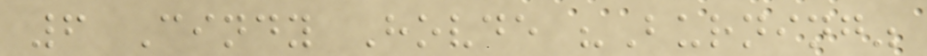6 Cindy Hovde "Burning"
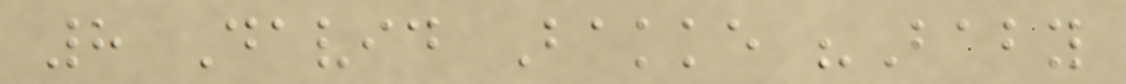8 David Bakke "Baby
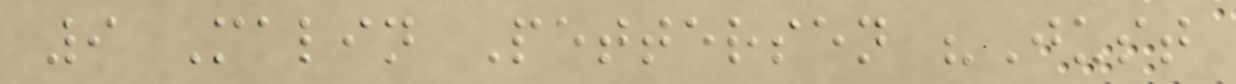9 Malin Pettersen "Just
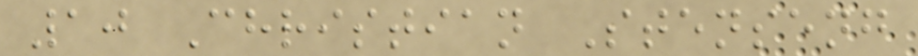10 Christian Stenseng
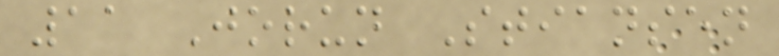11 Jorun Stiansen
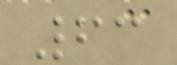63
